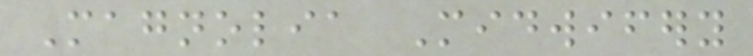Magnolia Midwifery
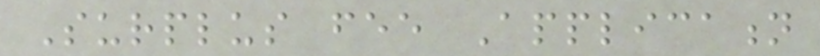Surplus fee Application
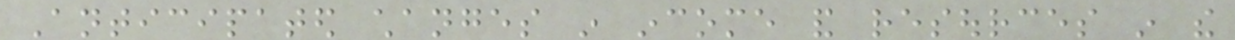Anticipated changes in income and resources in the
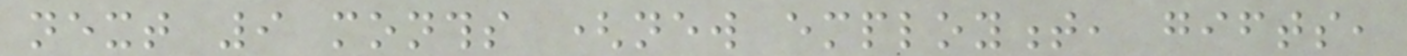next 9 months (new employment, gifts,
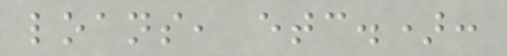loans, etc.):
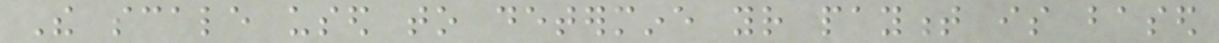The scale used to determine your payment is based
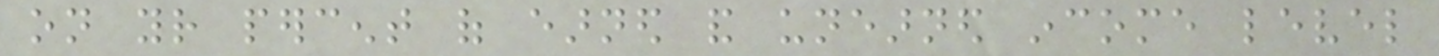on your percent of earned and unearned income level
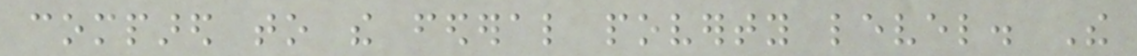compared to the federal poverty level. The
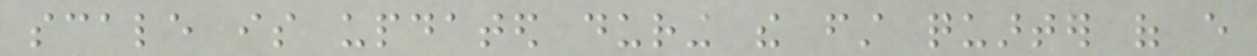scale is updated during the first quarter of every
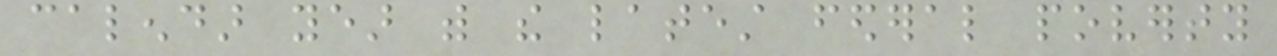calendar year with the latest federal poverty
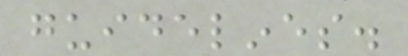guidelines.
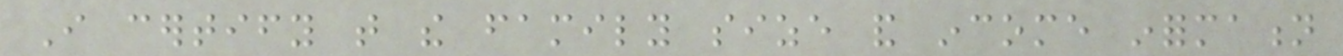I certify that the family size and income information
